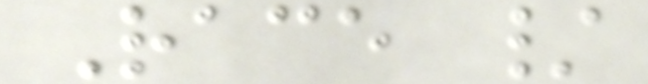Race /
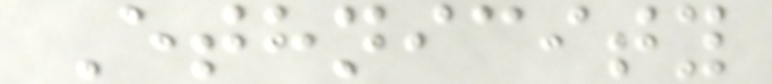Ethnicity
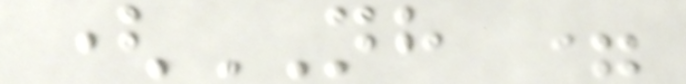(NH =
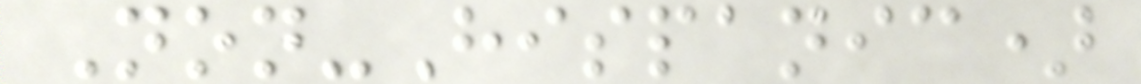Non-Hispanic)
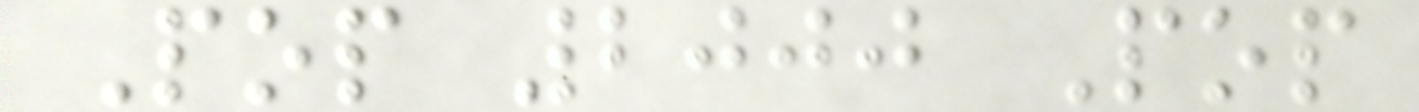Pop 2000 Pop
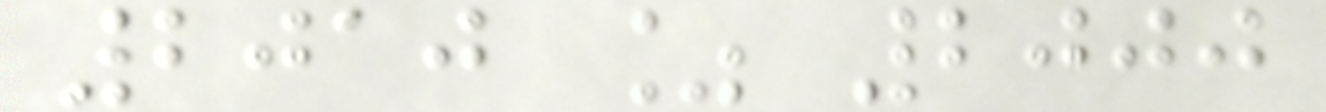2010 % 2000
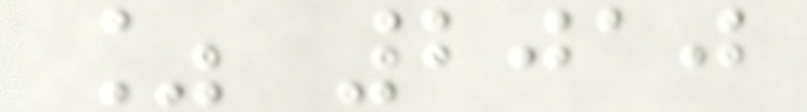% 2010
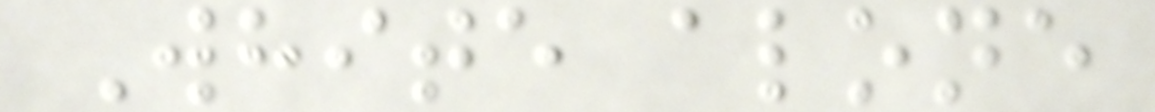White alone
